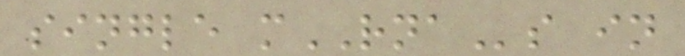single mRNAs in
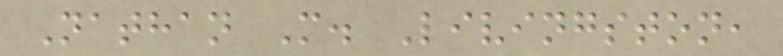Nathan M. Livingston,
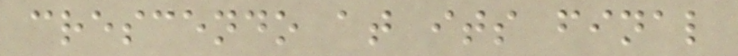crescendo at its final
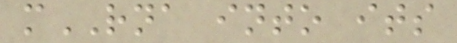mRNA into its
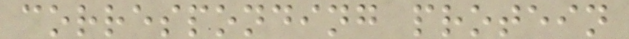corresponding protein
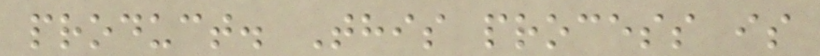product. This process is
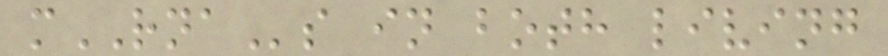mRNAs in both living
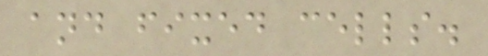and fixed cells.
